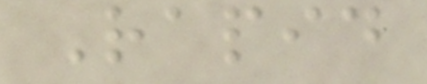Rapid
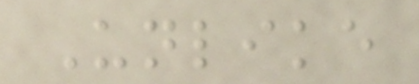Unlike
